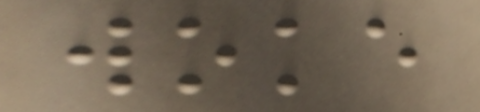woke
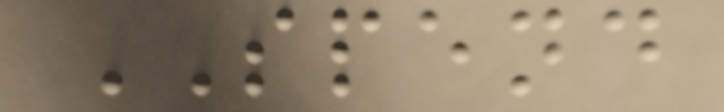SPEND
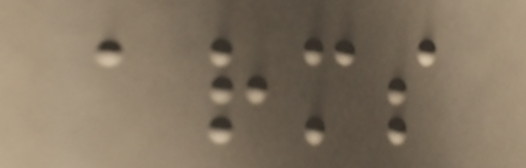arms
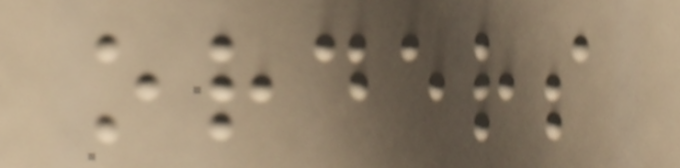orders
